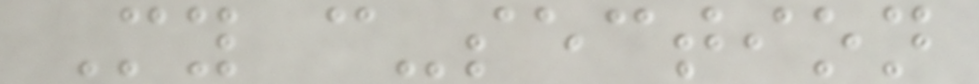My c-section
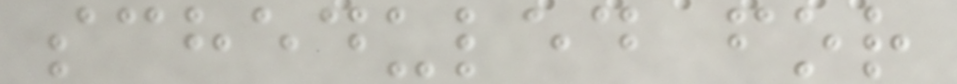scheduled for
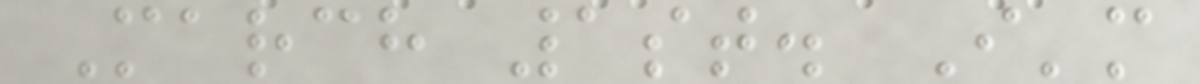March 1st. I'm
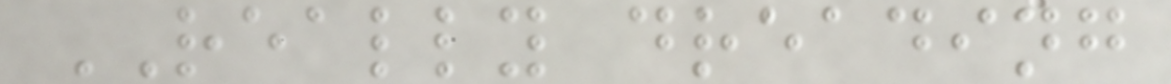REALLY dreading
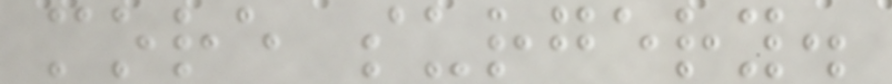more surgery.
